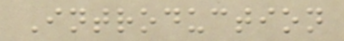Introduction
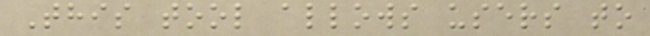This tool allows users to
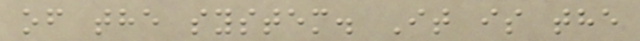of the system. It is the
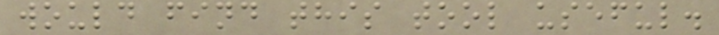would find this tool useful.
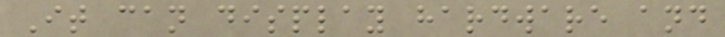It can display hardware and
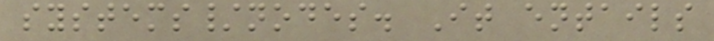systems/nodes. It entails
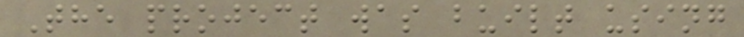The project was built using
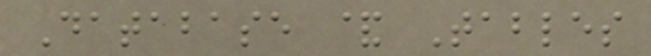Database & Tables
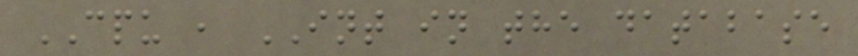CPU , INT in the database
